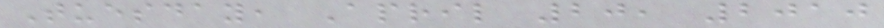Tuesday, April 20, 2010
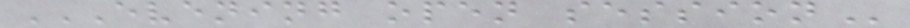EVENING OPEN SESSION
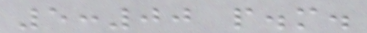5:00 p.m.
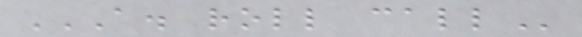A. ROLL CALL
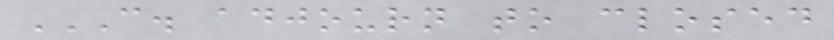C. ADJOURN TO CLOSED
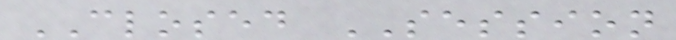CLOSED SESSION
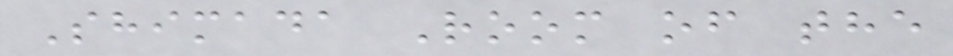Shimada Room of the
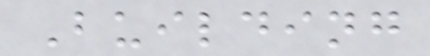Building
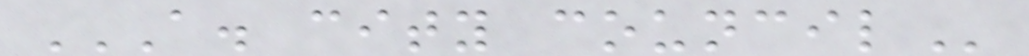A. CITY COUNCIL
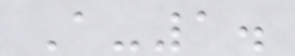A-1.
